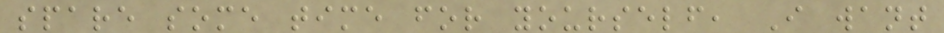spare some time for yourself, I want
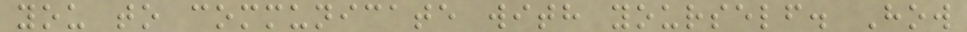you to communicate with yourself. How
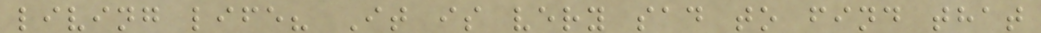living life? It is very sad to find that
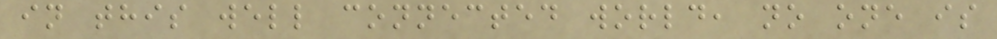in this well connected world, no one is
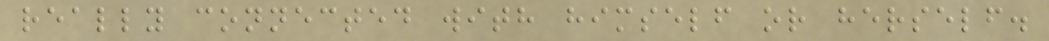really connected with himself or herself.
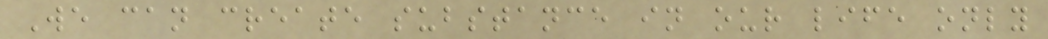We can create substance in our life only
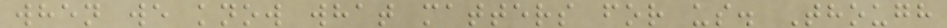when we know what matters for us. Though
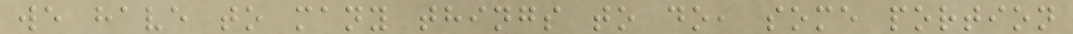we have to many things to do, some portion
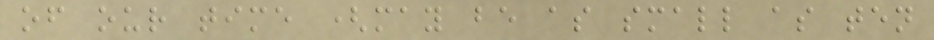of our time (may be as small as ten
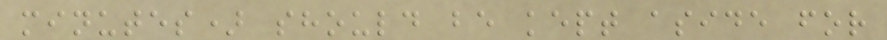minutes) should be kept aside for
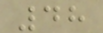48
